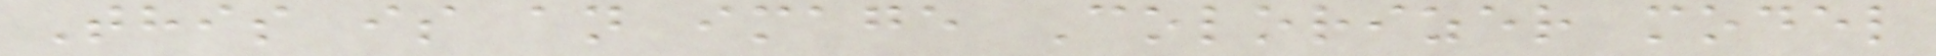This is an image Colorizer model
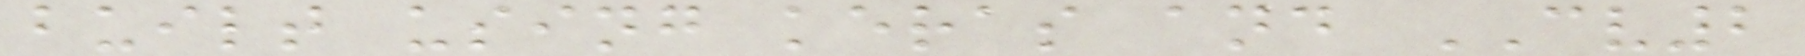built using keras and CV2
